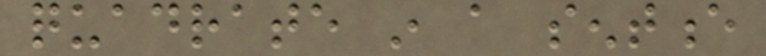quadrate in a sentence
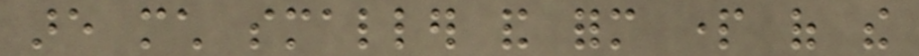are much smaller and form part of the
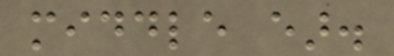middle ear.
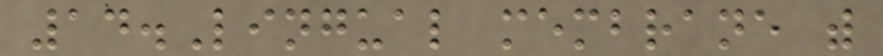14.Lingual membrane with
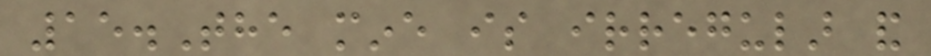15.The mine is irregular and
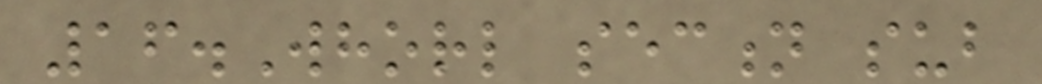16.Whorl section sub
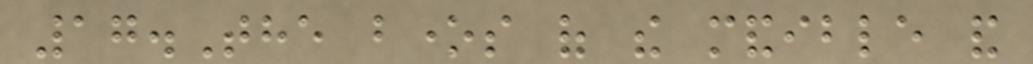17.The bones of the mandible and
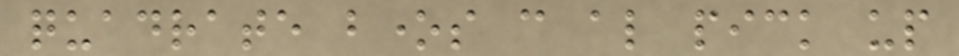quadrate bones can also pick up
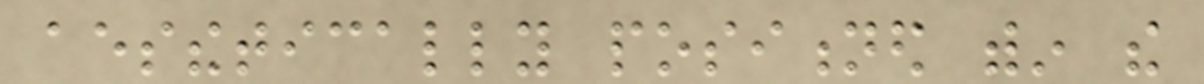aesthetically positioned within the
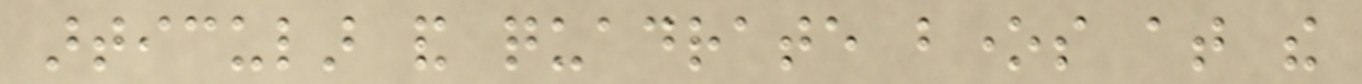articular and quadrate bones at the
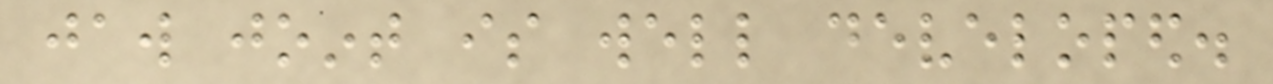jaw joint is well developed.
